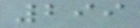299
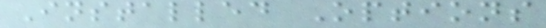Installed Options
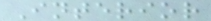Interior
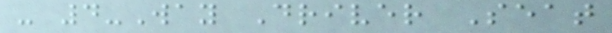- 4-Way Driver Seat
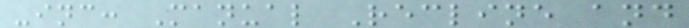-inc: Manual Recline and
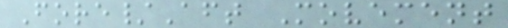Fore/Aft Movement
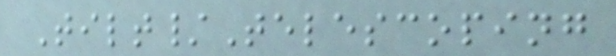Tilt/Telescoping
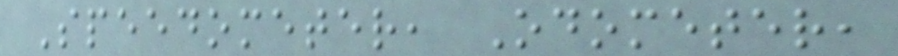Speedometer, Odometer,
